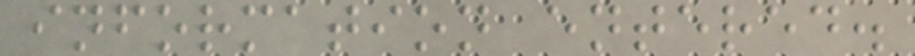information entered.
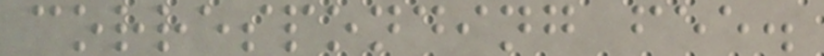corresponding fee.
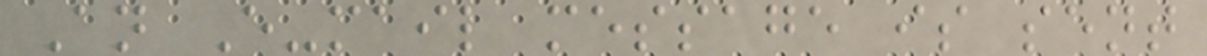An E-mail message is sent
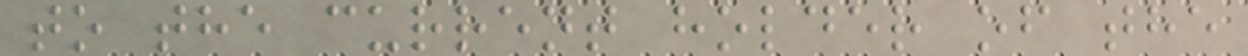to the current holder of the
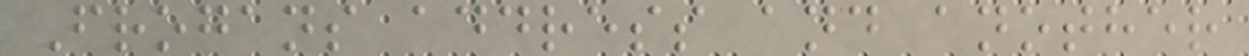Frogans address and another
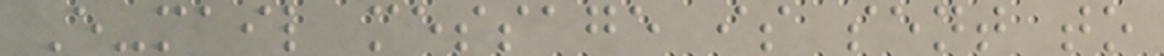E-mail message is sent to
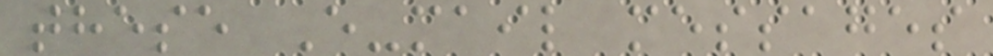these E-mail messages
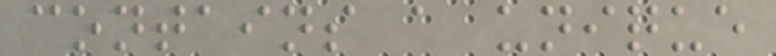contains a unique
